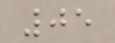05
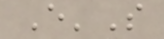E'S
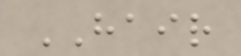HAIR
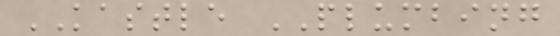KASTLE PLUMBING
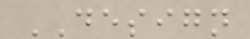DESIGN
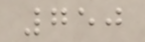750
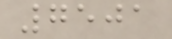7501
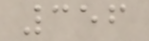356
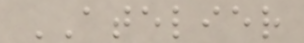ATELIER
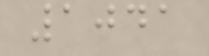1041
